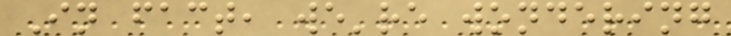In fact, we're wondering
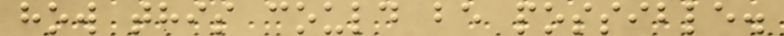how this could be possible.
